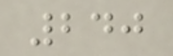240
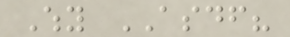Why ASDF?
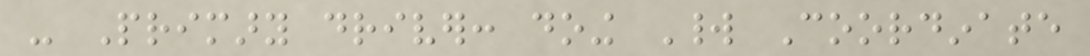- Primary driver: doing World Coordinate
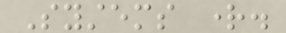Systems right.
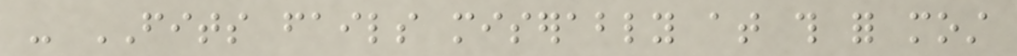- FITS fails miserably at this for most
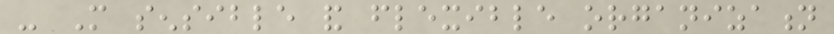- More sensible and flexible organization
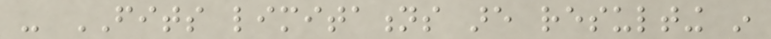- FITS limitations are resulting in
